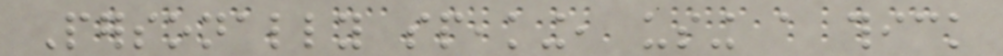Personally speaking, using a thick
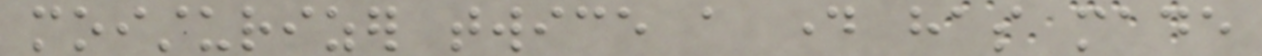moisturizer twice a day has made
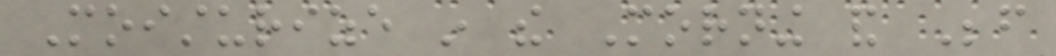Moisturize in the Morning and Before
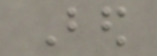Bed
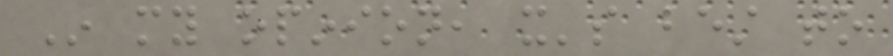In my opinion, it's best to
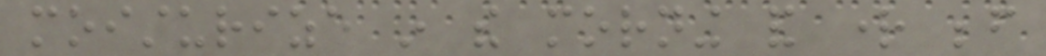moisturize in the morning and right before
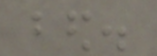bed.
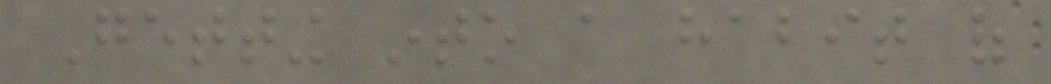Getting into a habit of
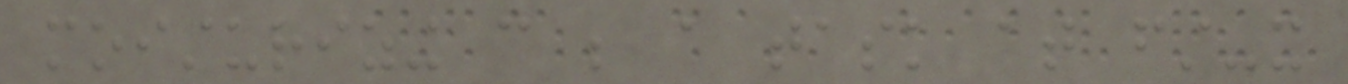moisturizing can be a task at first-it
